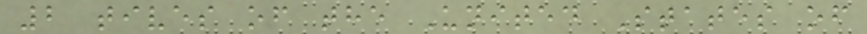2 tives of the United States of
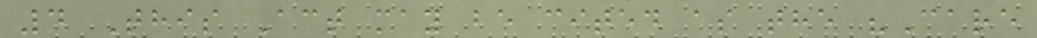4 This Act may be cited as the "Care
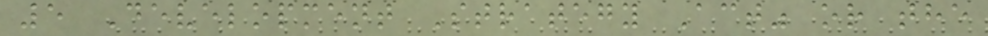5 Development Strategy Act" or the
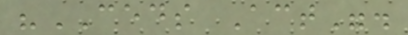"CEDS Act".
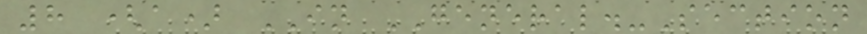8 (a) IN GENERAL.-Section
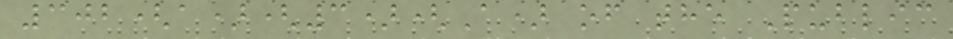302(a)(3)(A) of the Public
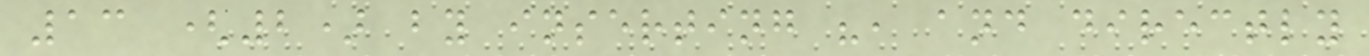13 (2) by inserting ", and directly
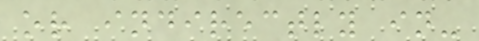or indirectly in-
